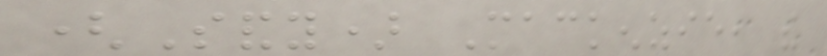(Sandy) Mackenzie, the
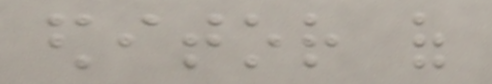editor of
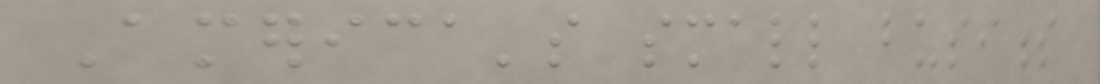America's small business
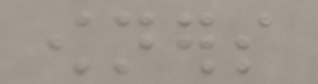owners
